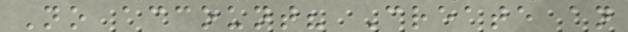No account? Create an
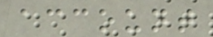account
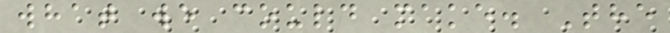what we could make. The
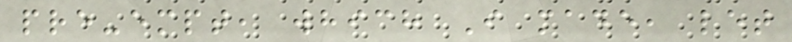pre-empt, which I made, let
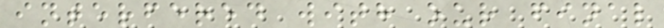interfered with our final
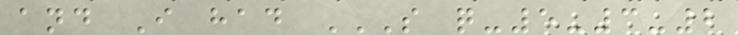and I had S Q-5-3-2
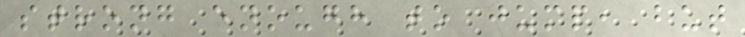strong enough to jump, but
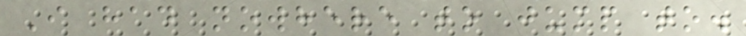I had nowhere to jump to.
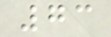73
